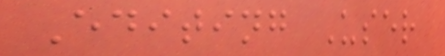Editing User
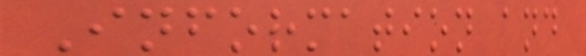Information and
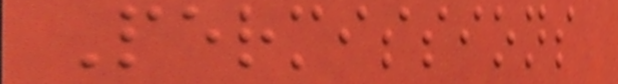Permissions
